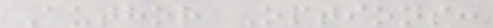Author Options:
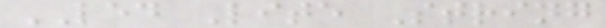LED Lite String
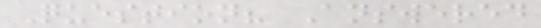Question? Answered
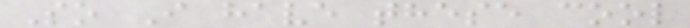So I have these cool
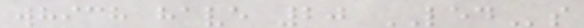which have 20 LEDs
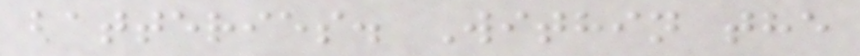batteries. Within the
